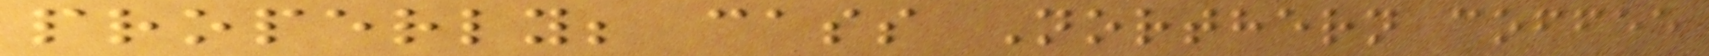properly; cass Northern coffee
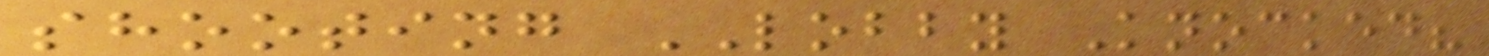shooting LOBBY Knocked?
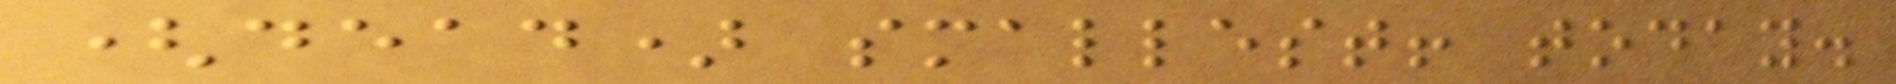(dead) smallest! today.
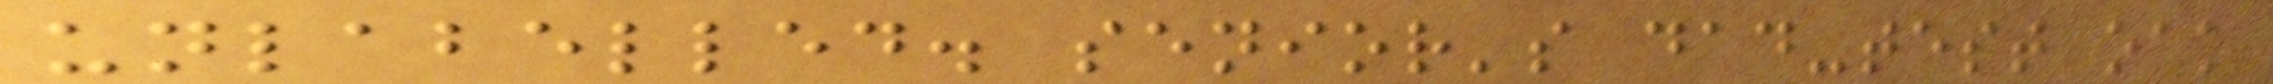unlabelled. senior's dad-test oak
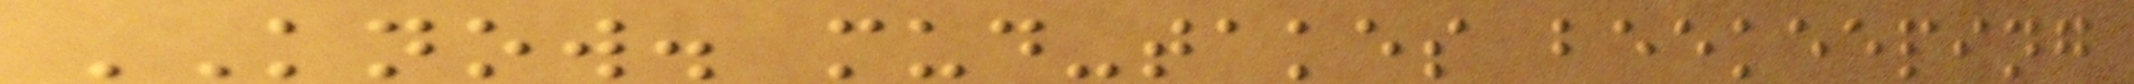KNOW. mud-takes beekeeping
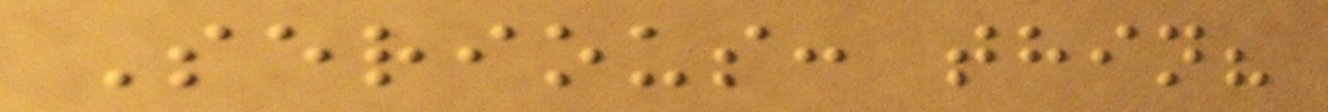Serious: thin?
